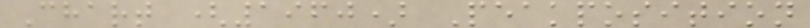Chart (1960) Peakposition
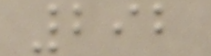292
